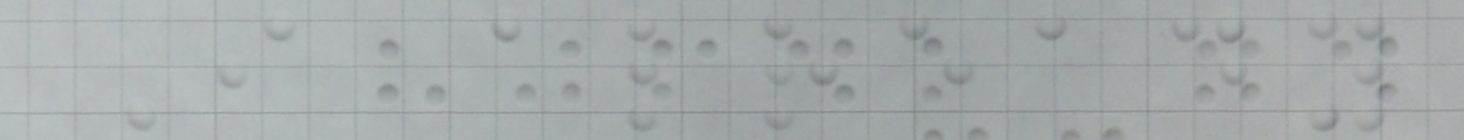I already
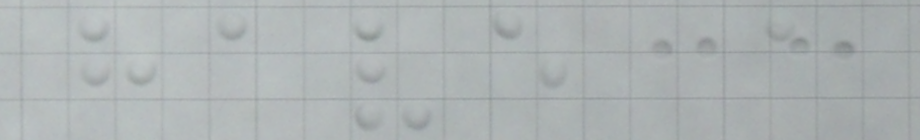have a
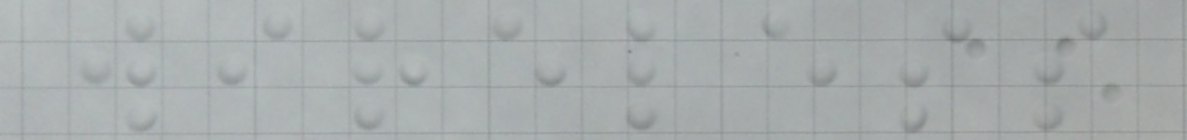wireless
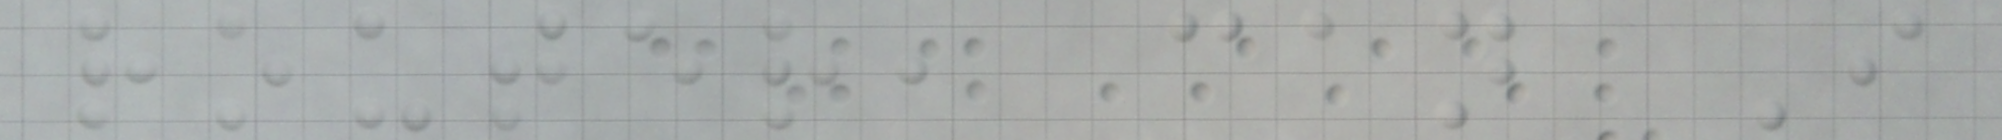router, can I
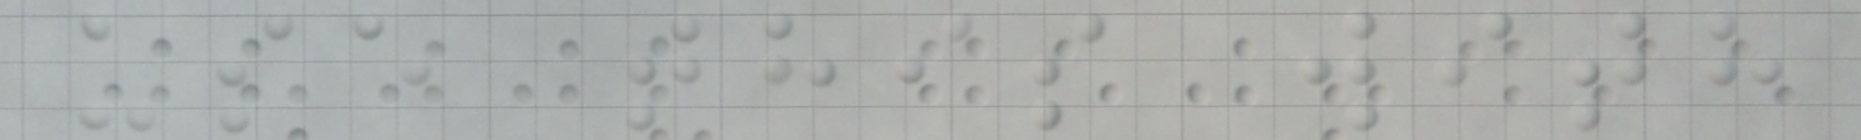use this with
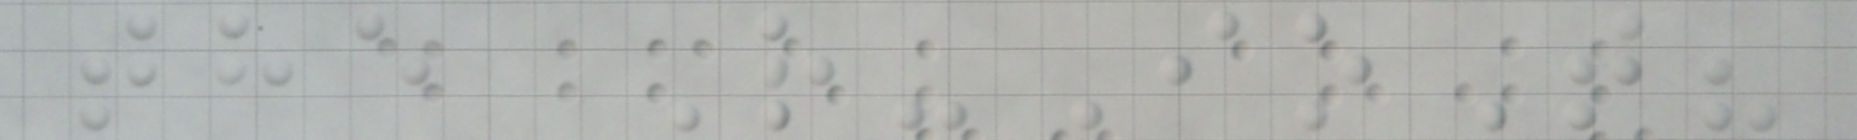the R-IoT?
